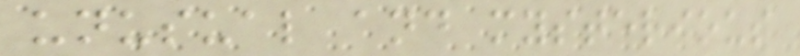unusual and mysterious
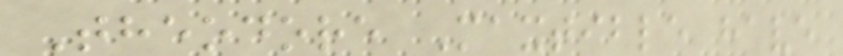Theodore Maxtible have
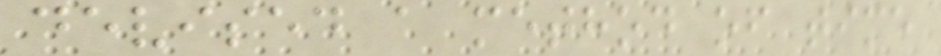devised a method of time
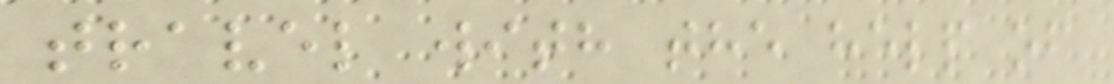travel with the help of
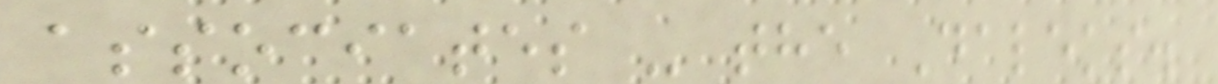associates - the Daleks.
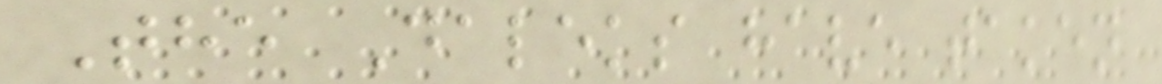The Daleks have taken
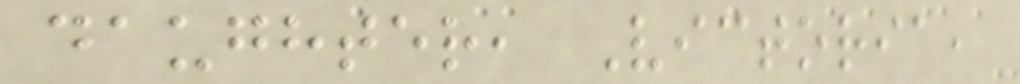daughter, Victoria,
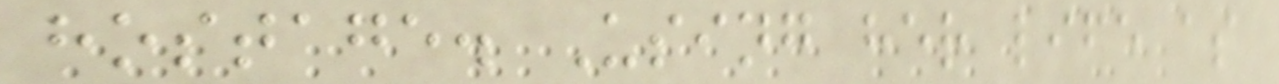hostage. Using her life as
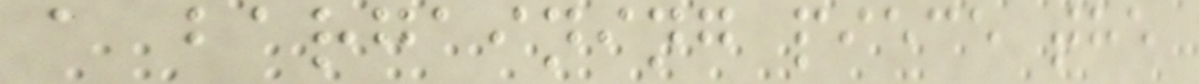a bargaining piece the
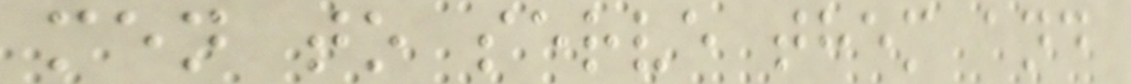men to serve them and
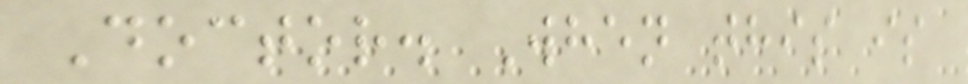Doctor. When this is
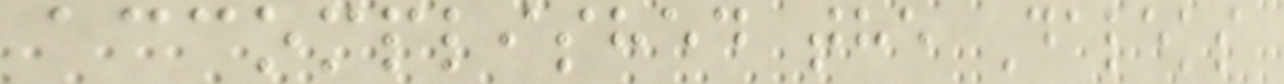accomplished the Daleks
